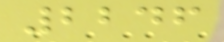2246
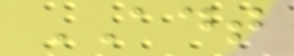ADT
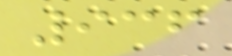936
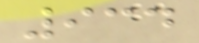934
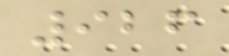926
